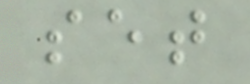set
